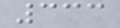333
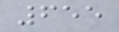655
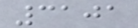3101
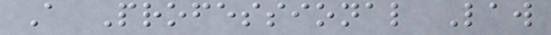A Professional Law
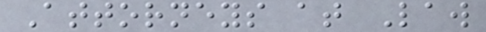Attorneys at Law
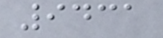9431
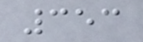353
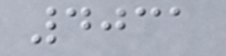4031
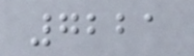7221
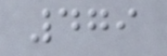479
